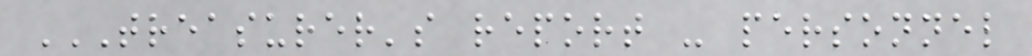TREASURER'S REPORT - PERSONNEL
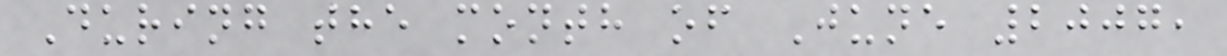During the month of June 2007,
